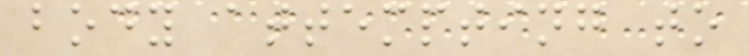body attempting to
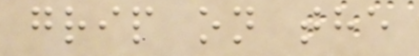grip on the
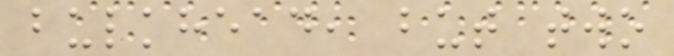bulkhead, but two
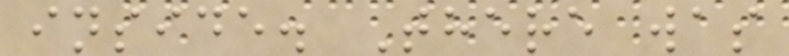inside. There was
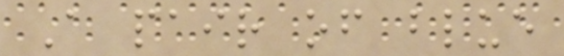A pair of blue
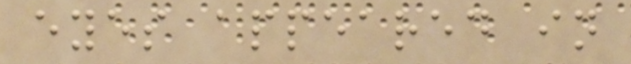eyes appeared in
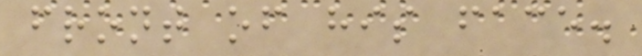front of his face.
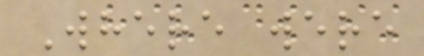Where were
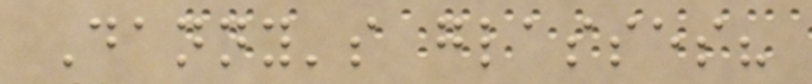Danny's glasses?
